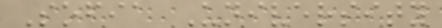Sofia University
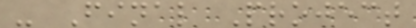- Final Project
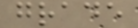grade
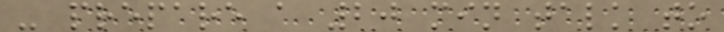- prepare a 20 min talk to
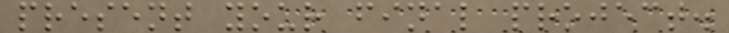present your final project.
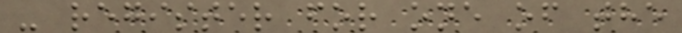- register for one of the
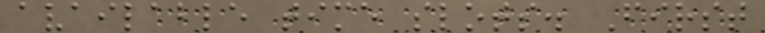available time slots. First
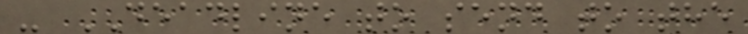- DEADLINE to send to the
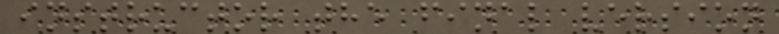instructor the final version
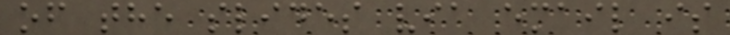of the slides via email is
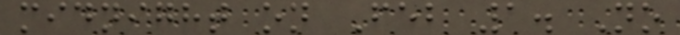midnight on Feb 1. No
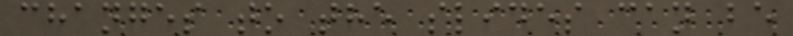changes to the slides can be
